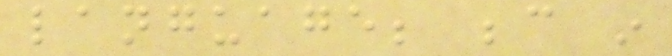language; because in
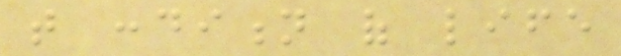that condition of life
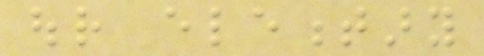our elementary
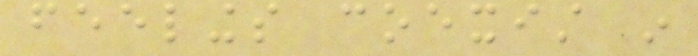feelings coexist in
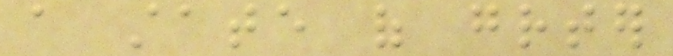a state of greater
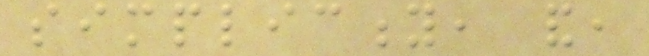simplicity, and,
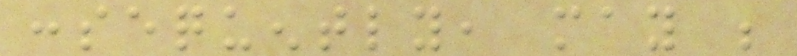consequently, may be
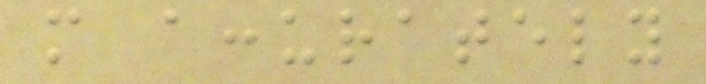more accurately
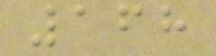168
